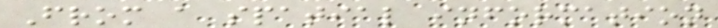From a spatial information
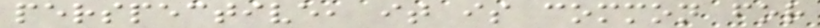perspective, it is common for
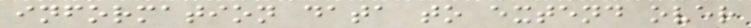information data to extend over
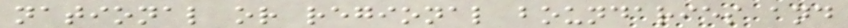national or regional boundaries and
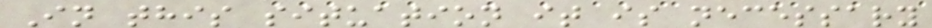In this situation it is necessary
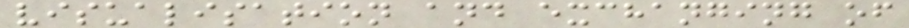visualisation and exchanging of
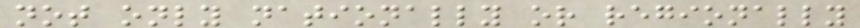not only nationally or regionally
